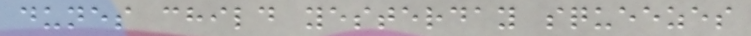dunes child yesterday squeezes
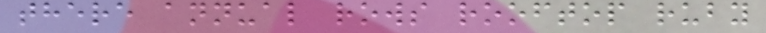there annual rows rooftop ruby
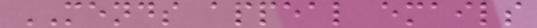MENDS appeal emails
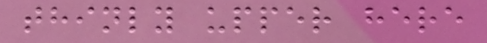thinly upper here
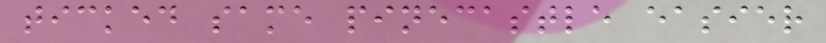ticked same pinecastle easier
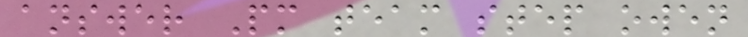answer Pm team step owen
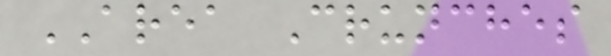AREA Crunches
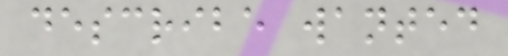describe wanted
